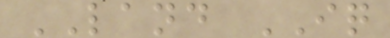LAND IQ
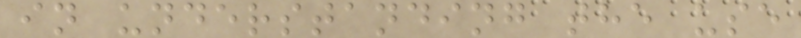in understanding the use
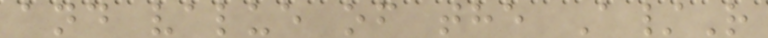and value of the A/R
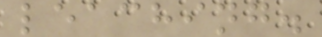leaching.
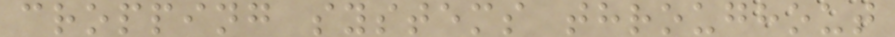cropping systems throughout
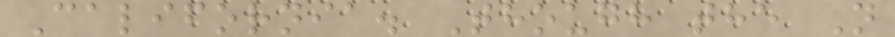California. Though the N
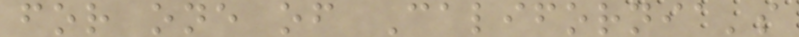for one of California's
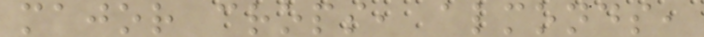major crops, almonds,
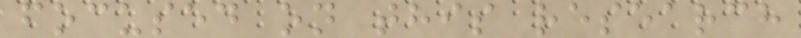focused on this research
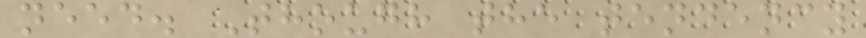need. Though the tendency
